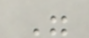"
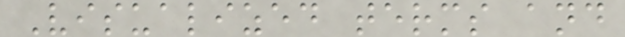Visualized terms and
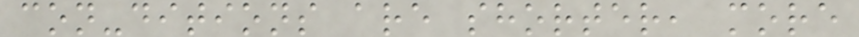con-ditions are shorter, more
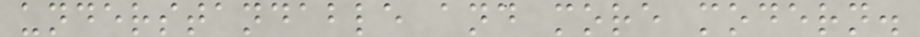understandable and more modern.
